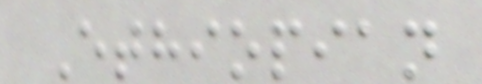Ethiopian
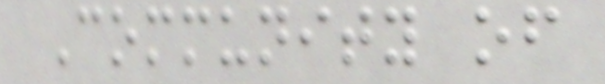Community of
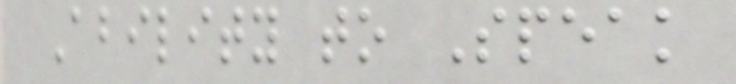Ability to Speak
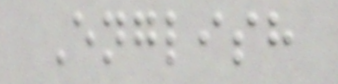English
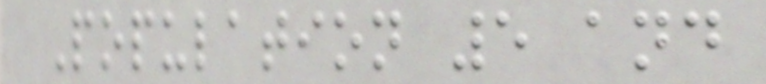Population 5 and
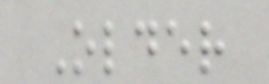Older
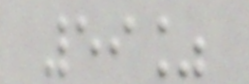59%
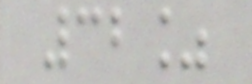32%
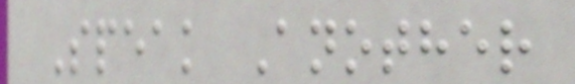Speak Another
